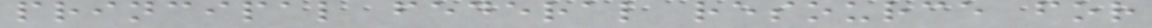principal federal resource for
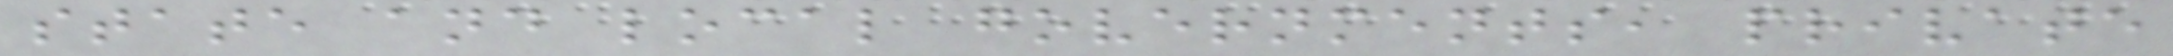state and local governments, private
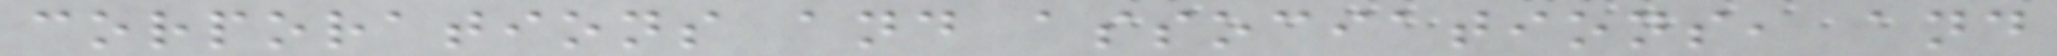corporations and associations, and
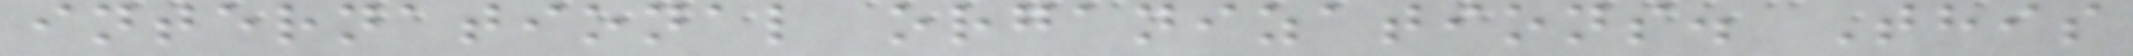international organizations. This
